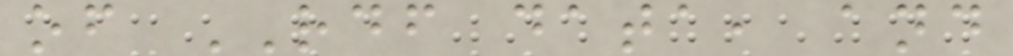of RDF data, and
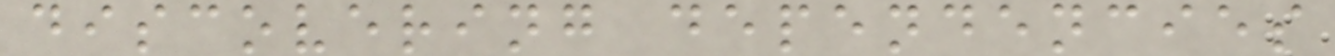discovering dependencies
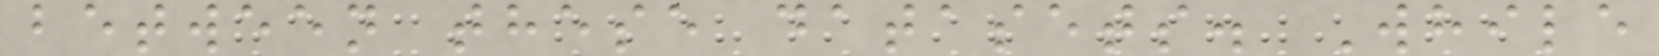between these datasets. While
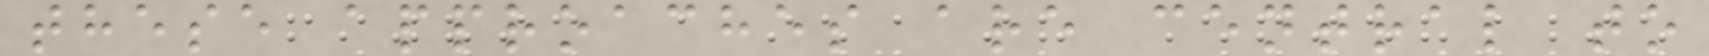these approaches are central to
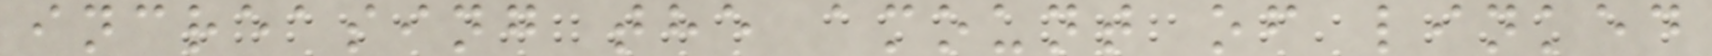increasing the amount of linked
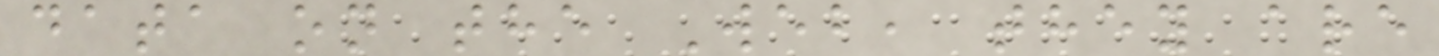data on the Web, they are
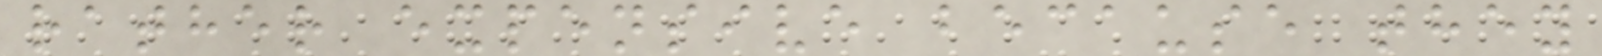rather expensive because they
